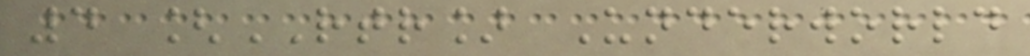4 [RTR] Underworld
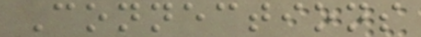Connections
